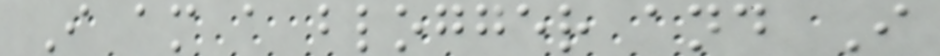I am a blogger and I
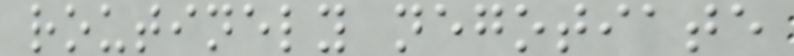routinely negotiate
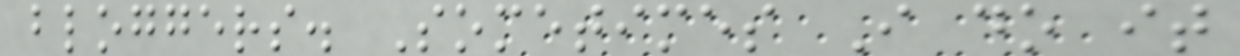bloggers. Sometimes I do it
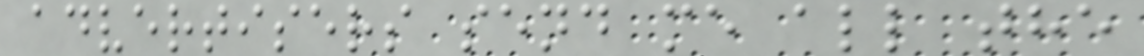advertisers send me all the
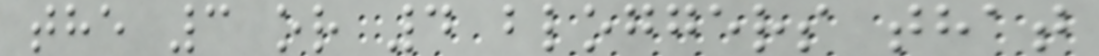the 3 or 4 bloggers that
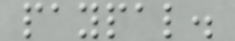paypal.
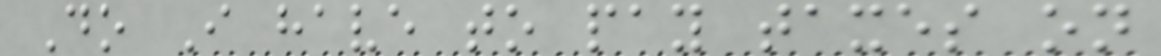Do I have to pay taxes on
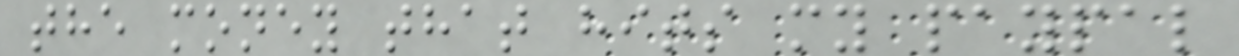the money that hits my paypal
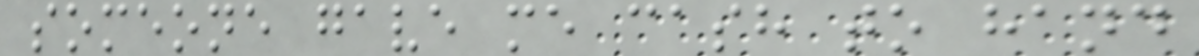someone gave me cash to hand
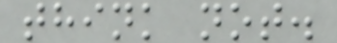think not.
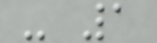- 1
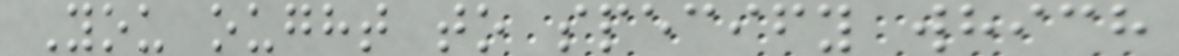You ought to specify which
